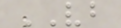VB
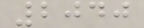2040
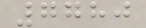7780
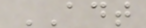ADT
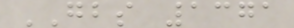GBS 1371
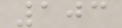103
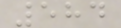584
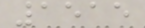1515
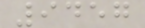9457
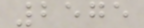2575
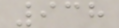938
